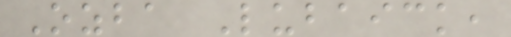Ozba Lubaick,
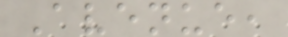Avenue,
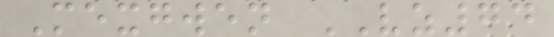Mexgwen VZ74
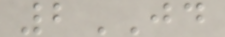2JD
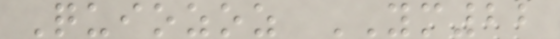Quiozoz YM22
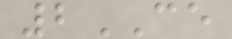2CE
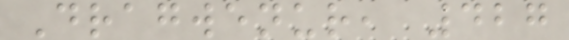Dragwenur, 427
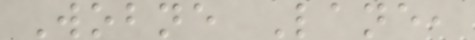Wobne Lane,
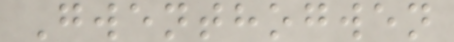Gwenthogwen
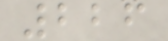226
